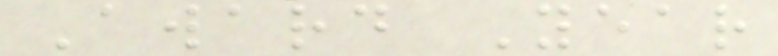Award Year
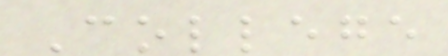College
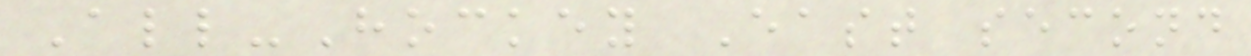All-Hockey East second
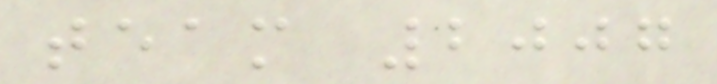team 2007
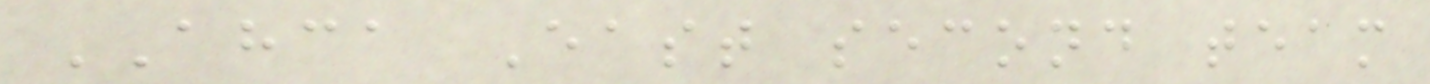AHCA East second team
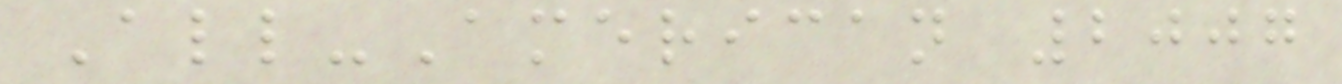All-American 2007
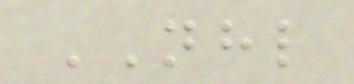NHL
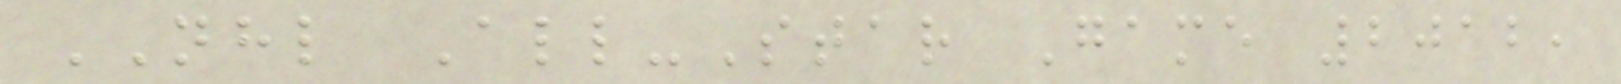NHL All-Star Game 2012,
